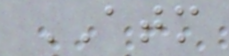ATM
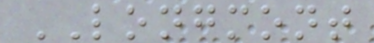LONGMONT
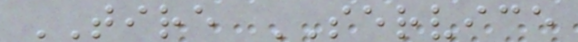TIRE SERVICE
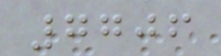7706
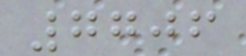7706
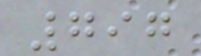797
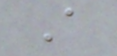A
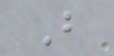B
